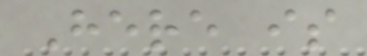Here is
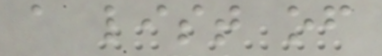a list of
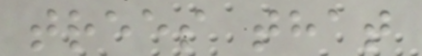trees that
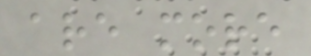are more
